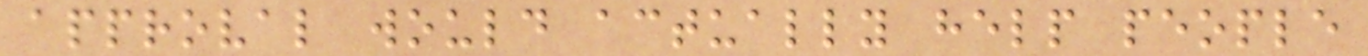approval would actually help people
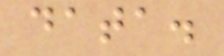data.
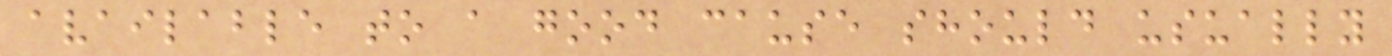available to a good cause should usually
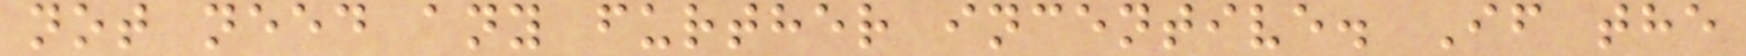not need any further incentive. If the
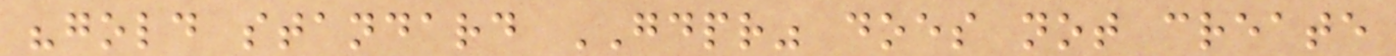"gold standard GDPR" does not create
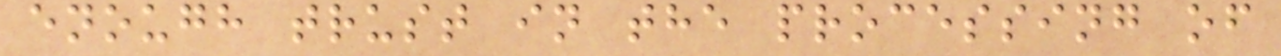enough trust in the processing of
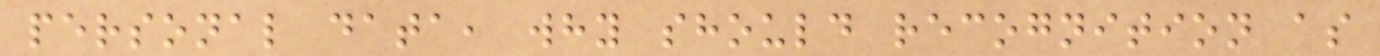personal data, why should recognition as
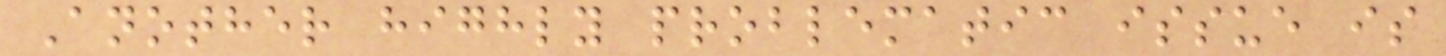Another highly problematic issue is
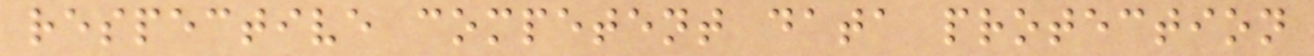respective competent data protection
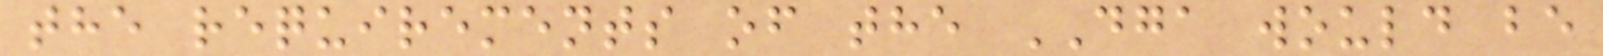the requirements of the DGA would be
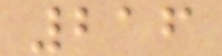216
